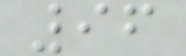96
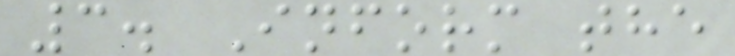3. Inform the
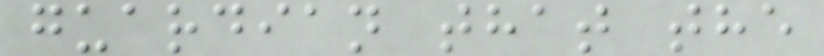guardian that the
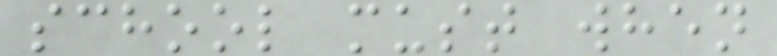school must when
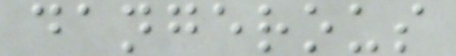dangerous
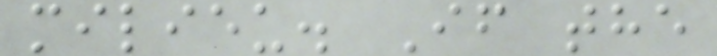milieu. If the
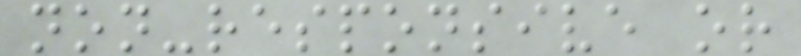non-responsive or
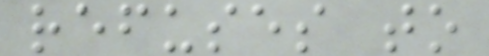refuses to
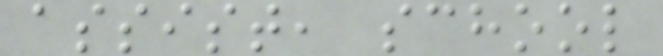assist, school
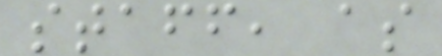staff, as
